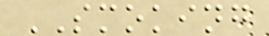SMOKING
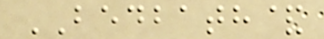BEDBATH&
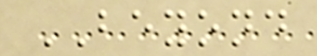BEYOND
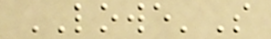LOWE'S
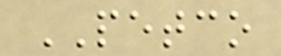PETCO
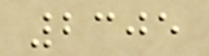2305
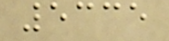5335
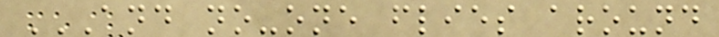AND NO-ONE FLIES AROUND
